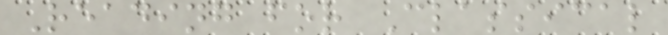Reading for Classical
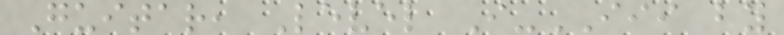Guitar, Level I-III by
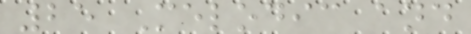25 Melodic and
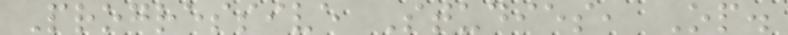Progressive Studies, Op.
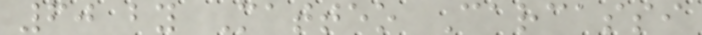60 by Matteo Carcassi
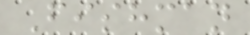Fishman
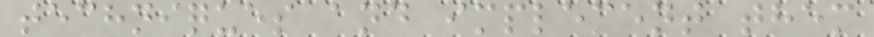techniques and implement them
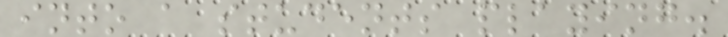into a students playing.
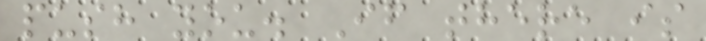push you. If there is
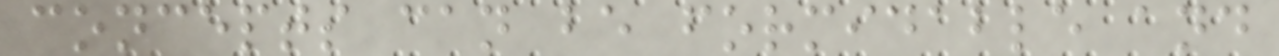concepts can be formidable and
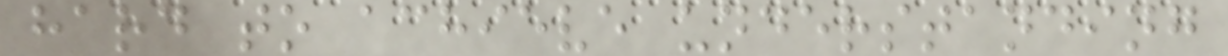hard to achieve understanding
